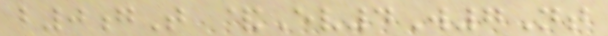b0gT &Ev4W7Nt
